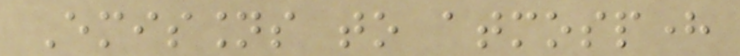Emissions to atmosphere
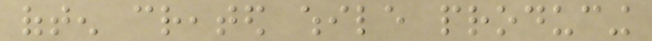often created while producing
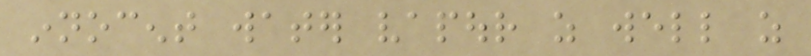innocent water vapour as well as
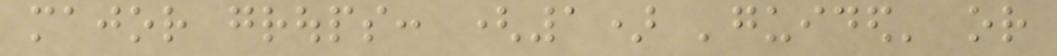major groups: (1) 'guided' or
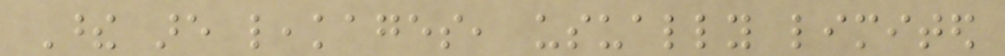These are leakages, usually limited
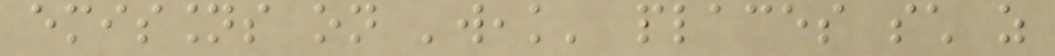emissions on 'weak' places such as
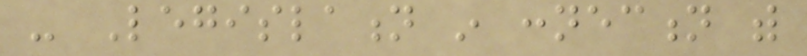- Legislation in connection with
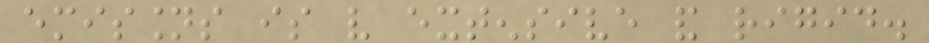emissions is very extensive and rigid.
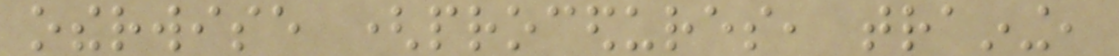otherwise (procedures, training,
